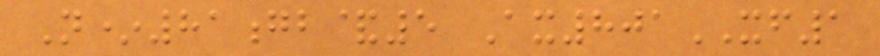N*81gb&5 Ax801XF1
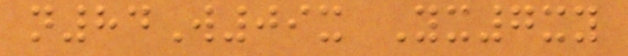n84W09x Yx7xy
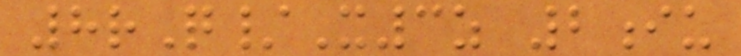8rQ/X3z 2iu
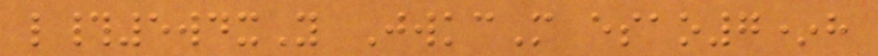l#5wdxY JwkcM esao7*h
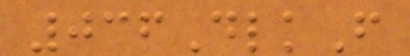036DlkF
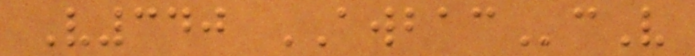V340 AWBACcV
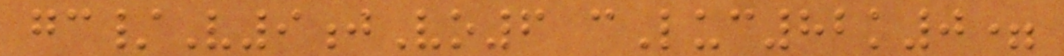gc/V9jVo6 cLuc82k0=
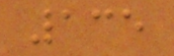135
